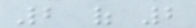2 of 2
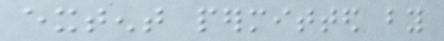extent permitted by
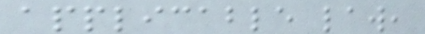applicable law,
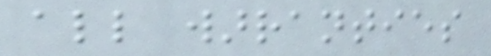all warranties
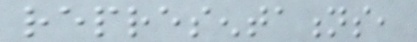representations,
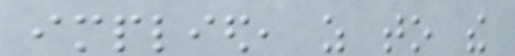implied, as to the
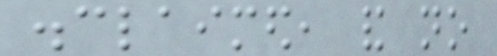disclaimed, and no
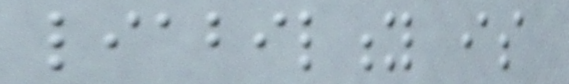liability is
